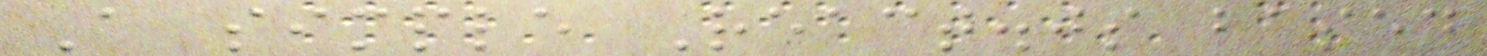A simple React.js based
